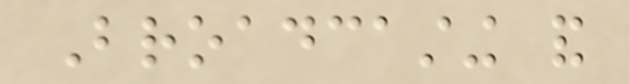Broadcasting and
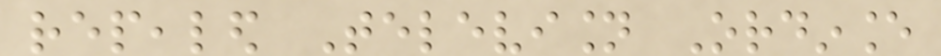repealed Television Ordinance
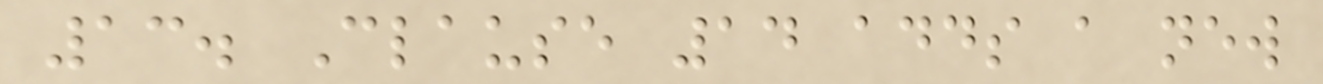13. Clause 14 adds a new
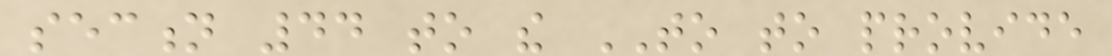section 44 to the TO to provide
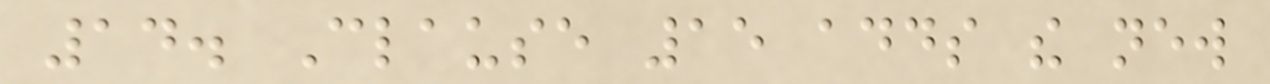14. Clause 15 adds the new
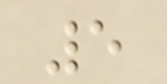5
